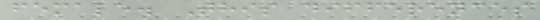female. This differences
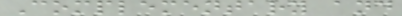Complementary and
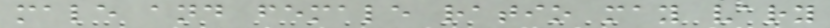male and female ratio may vary
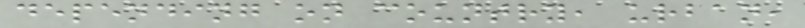depending on country, urban,
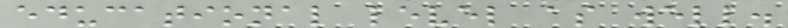educational level as well.
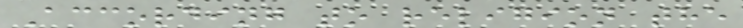According to religion the
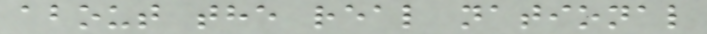about the real national
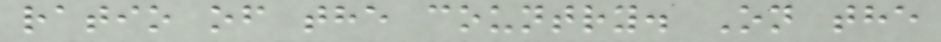ratio of the country. On the
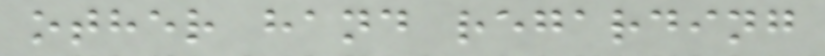other hand regarding
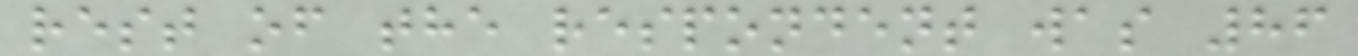rest of the respondent was 86
